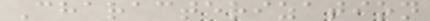Characterization
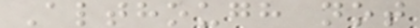Although not
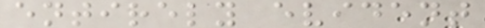entirely evident
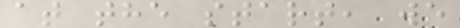at the start, we
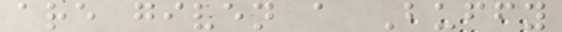are given a Buffy
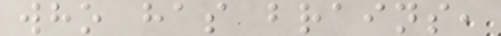who has brains,
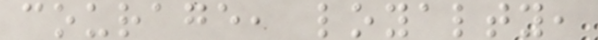courage, loyalty,
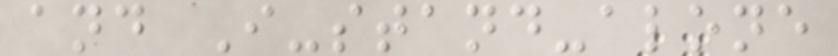and I-stand-alone
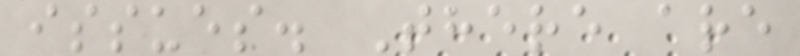issues. There are
